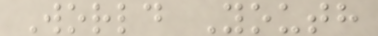World Youth
